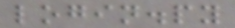login.py
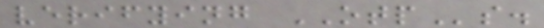verifying OTPs.
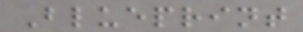Blueprint
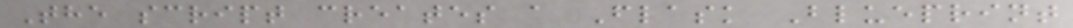The script creates a Flask Blueprint
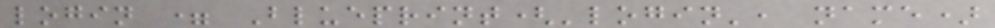login = Blueprint('login', name)
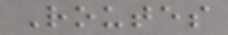Routes
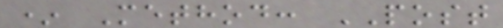* Method: POST
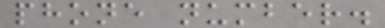phone number.
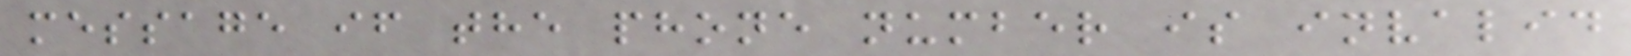message if the phone number is invalid
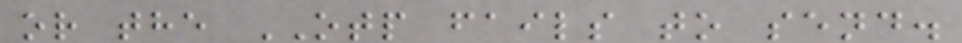or the OTP fails to send.
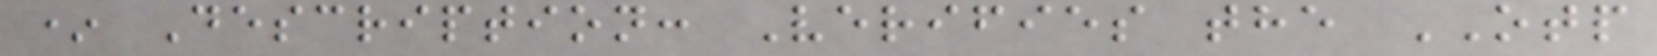* Description: Verifies the OTP
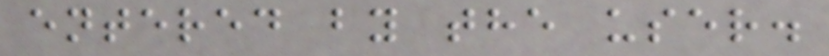entered by the user.
